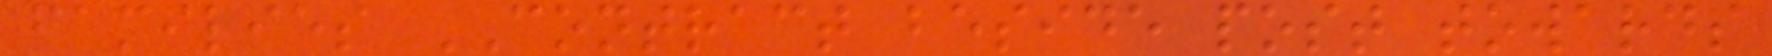families CONTRACT beside post towards
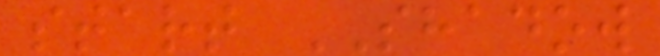start SHADOW
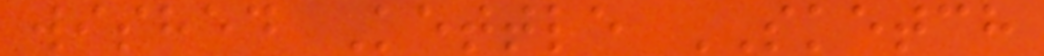wished Kettle SKETCH
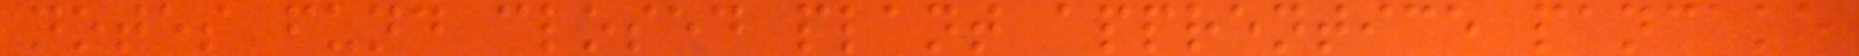notes fund closed plant apprentice pancake
